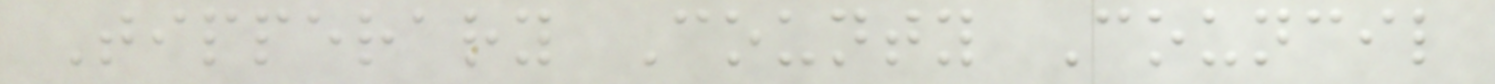Tipperary County Council
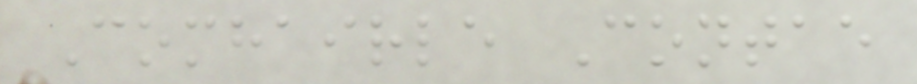Comhairle Contae
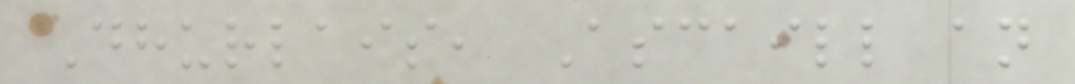Dhurlais, Ascaill an
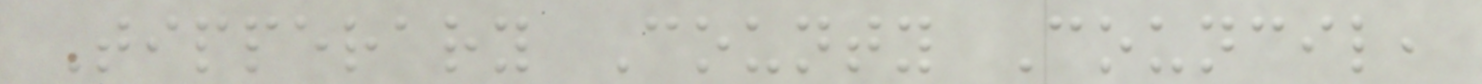Tipperary County Council,
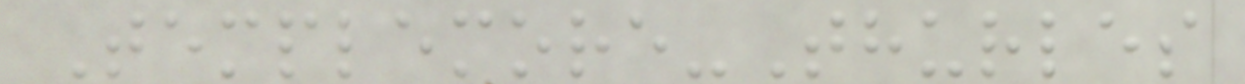Templemore-Thurles
